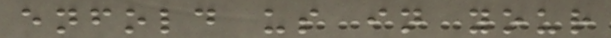enfold us in your
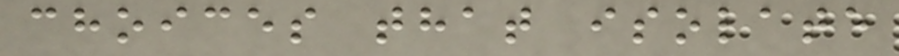choices that isolate
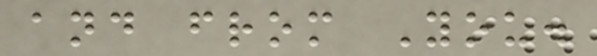and from You.
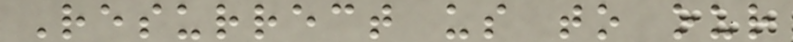Resurrect us to our
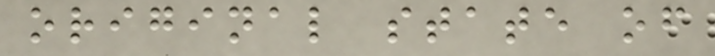original state of
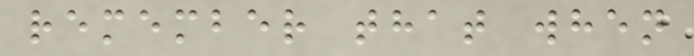remember that when
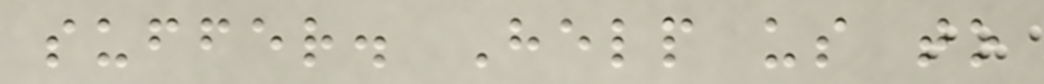suffer. Help us to
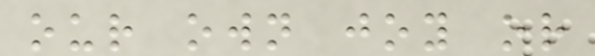our own joy or
